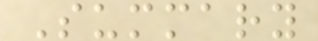Summary
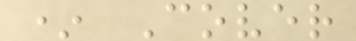* Cover
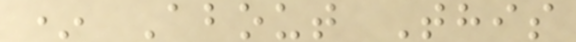* About This
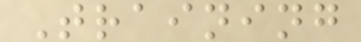Training
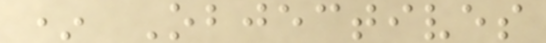* Objectives
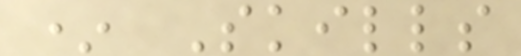* Skills
